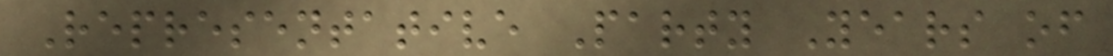Representative Party Years of
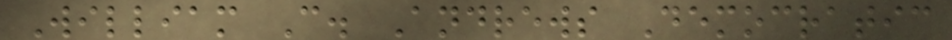William C. Andrews Democratic
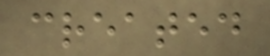created
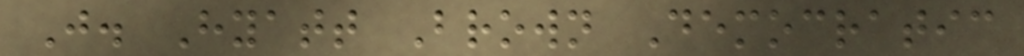J. Hyatt Brown Democratic
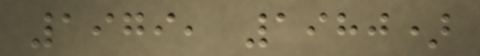1979, 1980)
